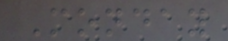Monday
